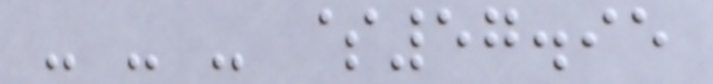- - - $57.95
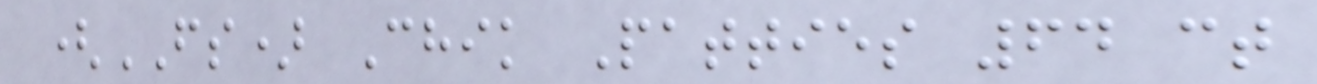(FS) Chik Patties 64 ct
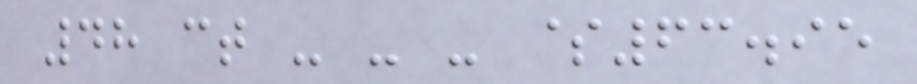48 ct - - - $63.95
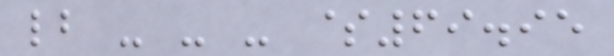lb - - - $69.95
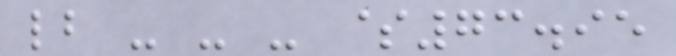lb - - - $73.95
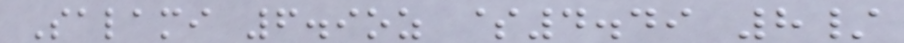Salami 6.9oz $4.49 8/
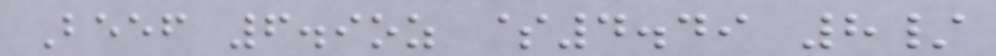Beef 6.9oz $4.49 8/
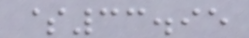$33.95
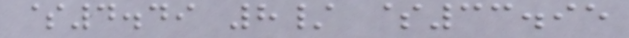$4.49 8/ $33.95
